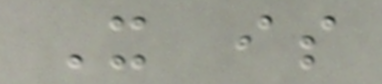It is
